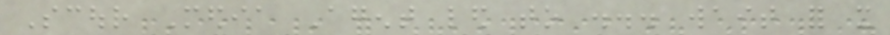Scour Media Agent led to ... wait for it
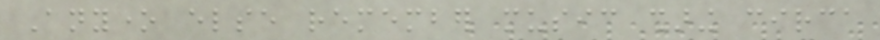Anyone else remember music sharing circa
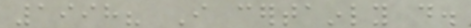1998? I certainly do.
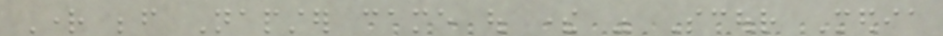Right before Napster came out there was Scour Media
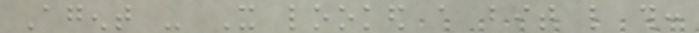Agent - It looked a bit like this:
